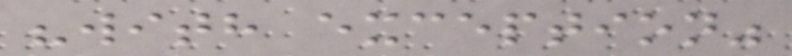"with exception"
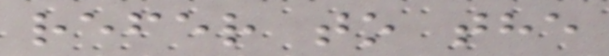refer to the
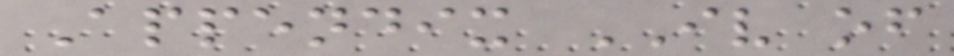Appendix IV of
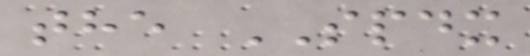the SPDX
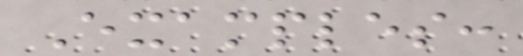Examples:
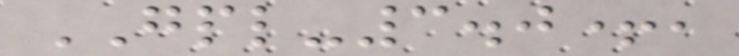GPL-3.0+,
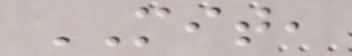MIT,
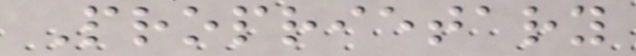Proprietary
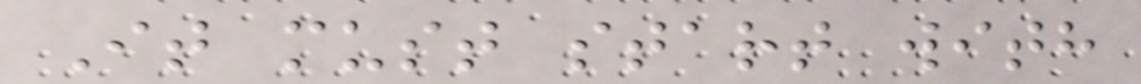It must start with
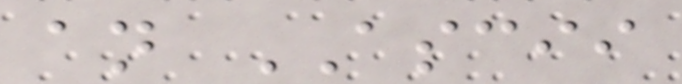an ASCII
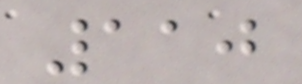110
